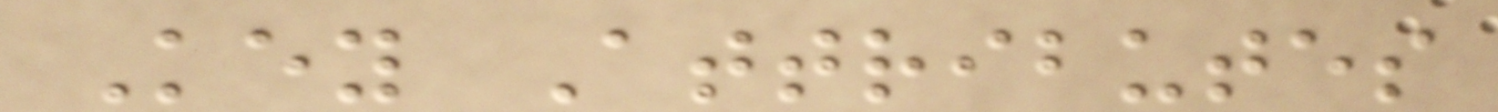Key Attributes
